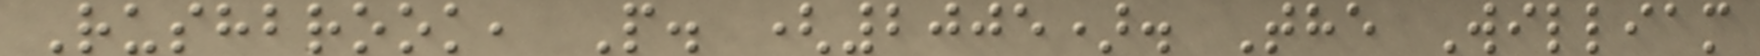Rushbrook, P. (2005). The William
